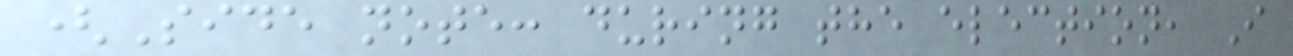(Side note: during the election, I
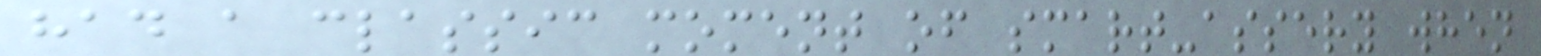had a classic moment of smart-assery when
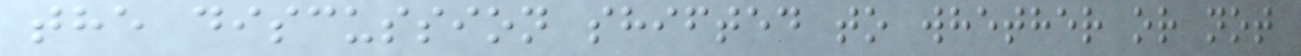the discussion shifted to whether or not
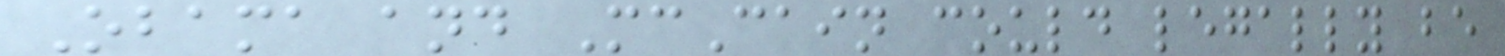Obama and McCain could legally be
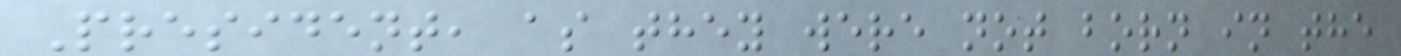President, as they were not born in the
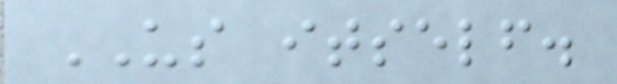US itself.
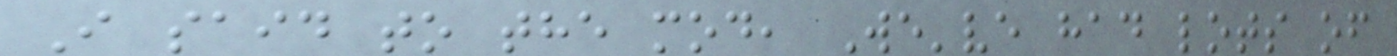I said to the mod, We've had lots of
